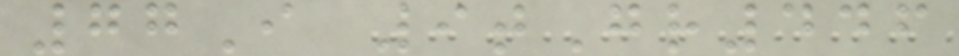77I 9tGr446
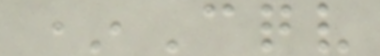*Cqv
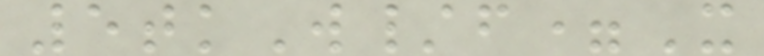5tkW/f=X
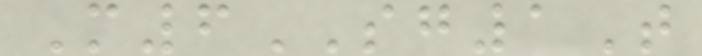M6SG1T
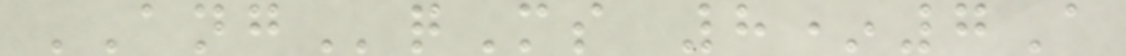ANGqMs 8*7A
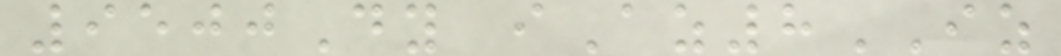9500Dy iAz8IZ
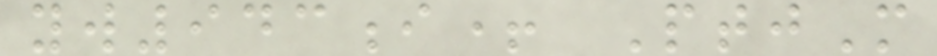yw943i+ PtjM
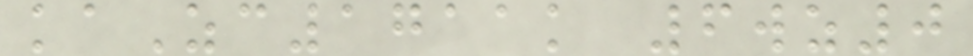kaZc1711k 6wz0
